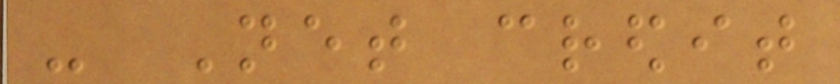- Net credit
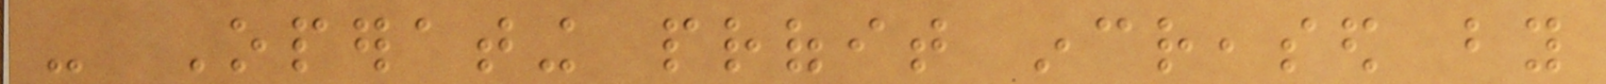- Operating profit increased by
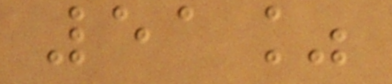51%
